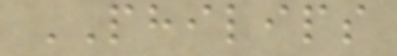PHILIPS
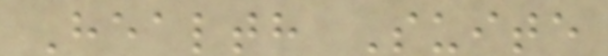Health Suite
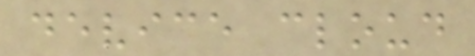device cloud
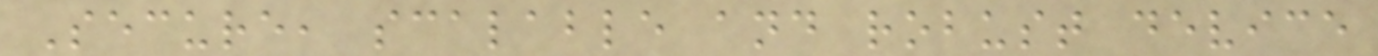Secure, scalable and robust device
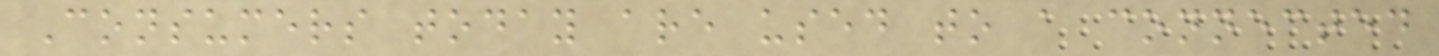Consumers today are used to a connected
